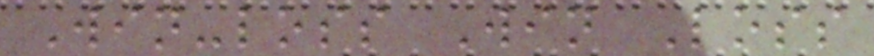Win-loss Win Loss
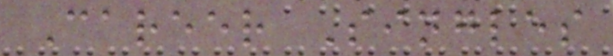Career Singles
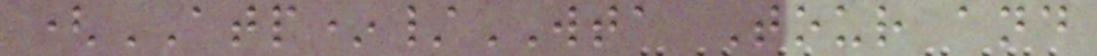(ATP*/WTA Tour and
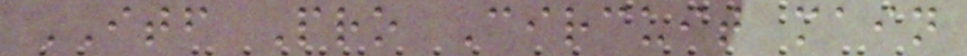ITF Pro Circuit main
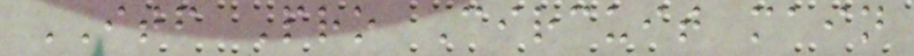ITF Pro Circuit main
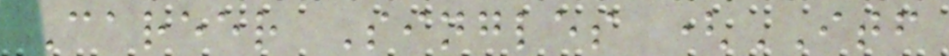Career Singles (ITF
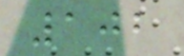102
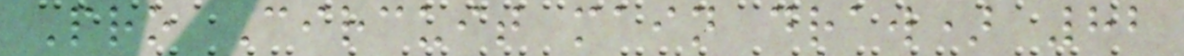Pro Circuit main draw) 82
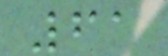61
